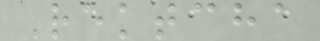Rektcha
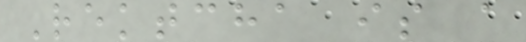Rektcha is a
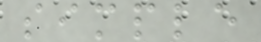simple
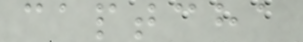captcha
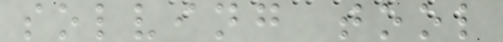solving tool
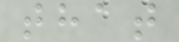that
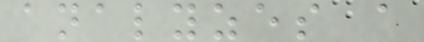analyzes a
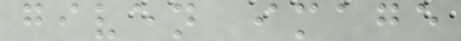given image
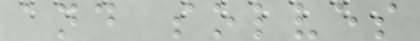and solves
